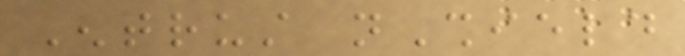Entrust nShield
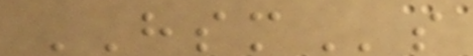HSMs
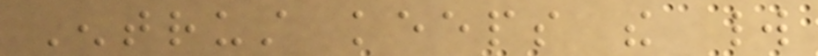Entrust keeps the world
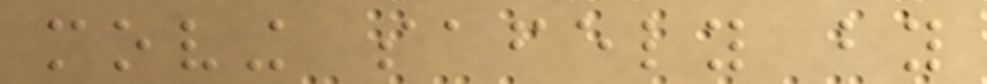moving safely by
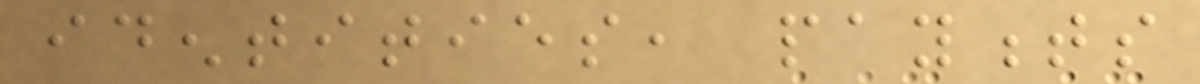identities, payments
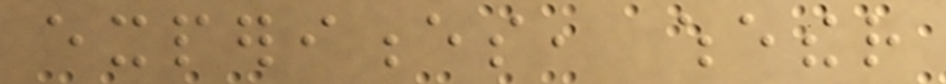experiences, whether
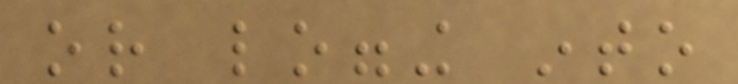or logging into
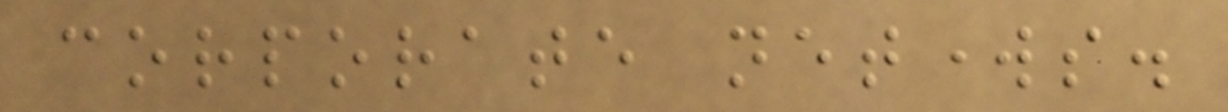corporate networks.
